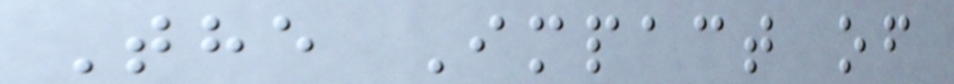The Impact of
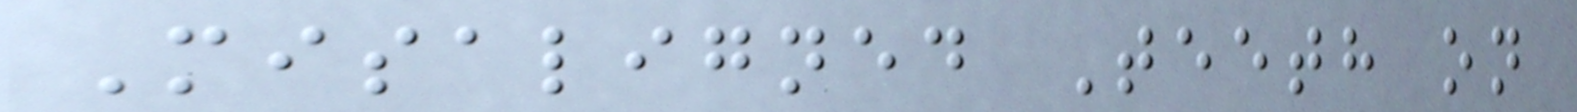Misaligned Teeth on
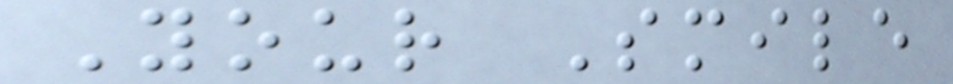Your Smile
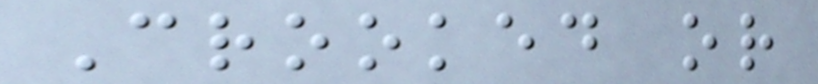Crooked or
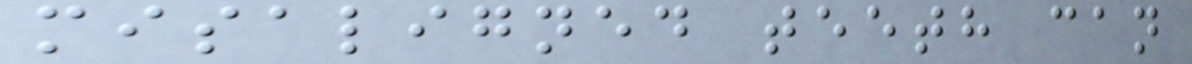misaligned teeth can
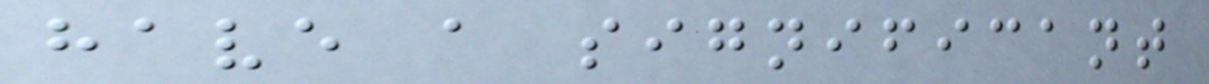have a significant
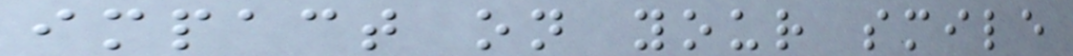impact on your smile
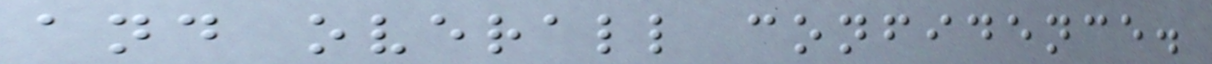and overall confidence.
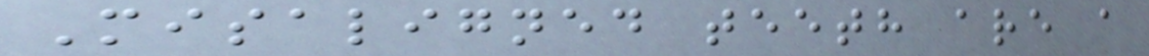Misaligned teeth are a
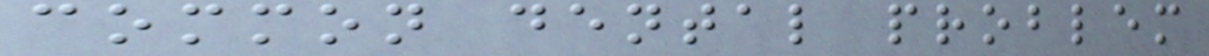common dental problem
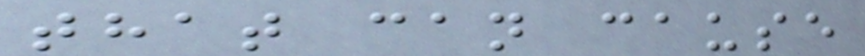that can cause
